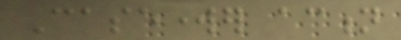Caseworker action
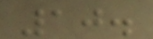10.
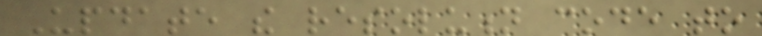Update the resolution code to
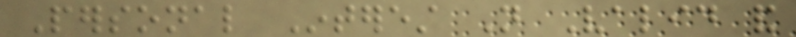Personal Interest Not Valid and
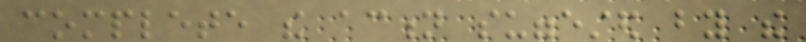complete the action suggested by the
